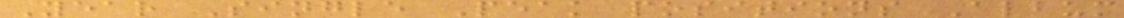Year Single Peak positions Album
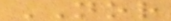NOR
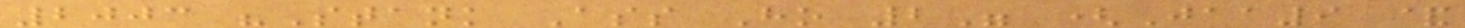2003 "Stank Ass Ho 2" (Jaa9 &
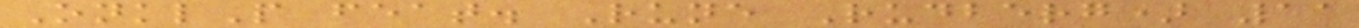OnklP feat. Rune Rudberg) 11
